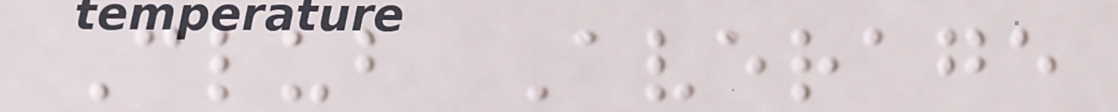Club Average
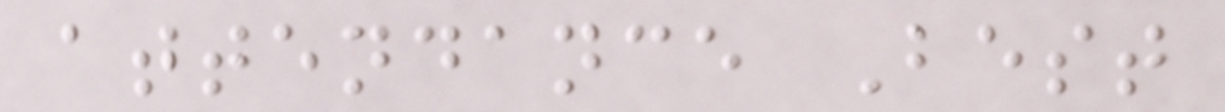attendance Best
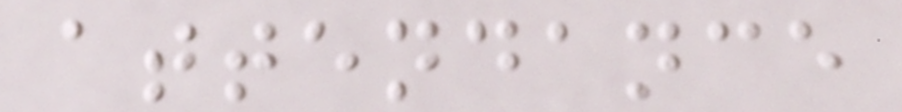attendance
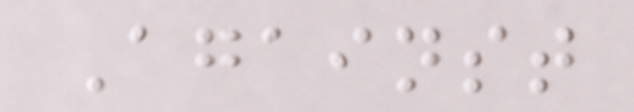Against
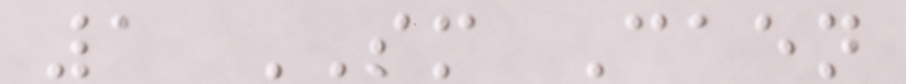1 SM Caen
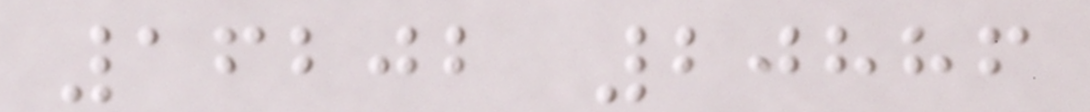16202 20886
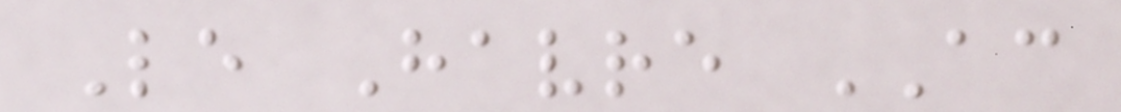Le Havre AC
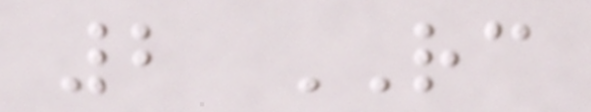2 RC
